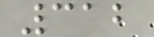312
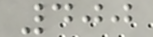400
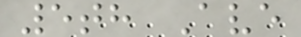5th Ave
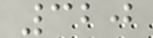320
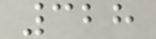328
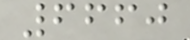6660
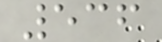536
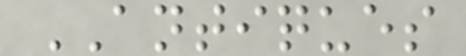ANTIQUES
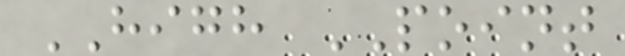HIGH POINT
